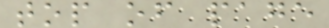top of page
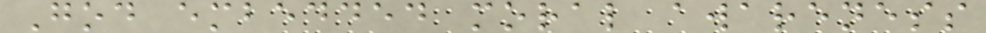God embedded moral awareness
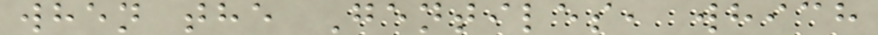when the Gentiles, which
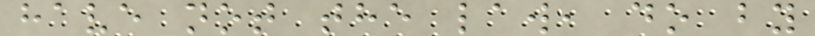have not the law, do by
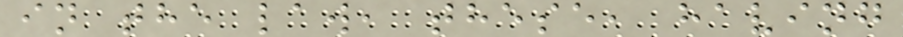in the law, these, having
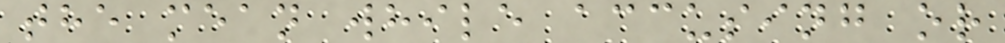the mean while accusing or
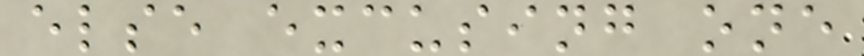else excusing one
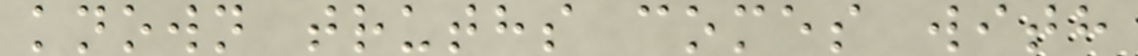known truths comes with
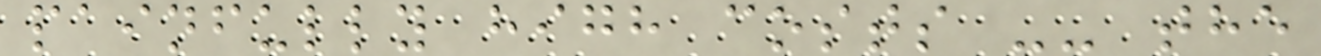painfully high costs -- the
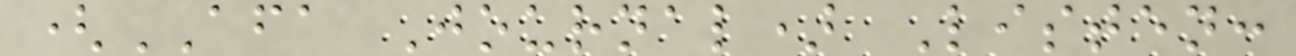(AFA Journal) Listen:
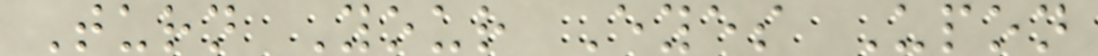Turn Your Eyes Upon
